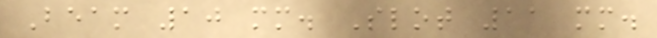Beam 10 mm. Slot 11 mm.
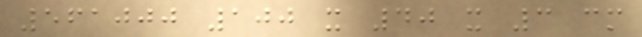561000 100 x 40 x 3 cm
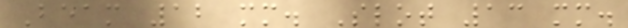Beam 12 mm. Slot 13 mm.
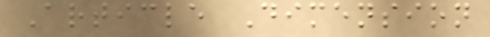Article Dimension
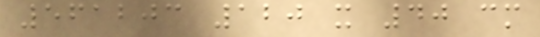561203 120 x 40 cm
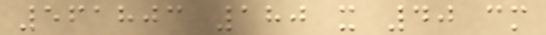561803 180 x 40 cm
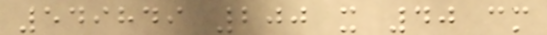549849 200 x 40 cm
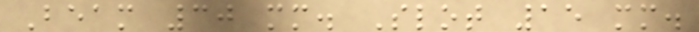Beam 30 mm. Slot 15 mm.
